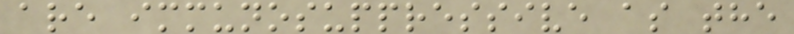are immunosuppressive as the
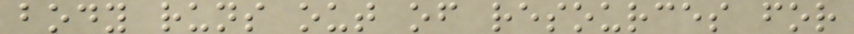body runs out of resources for
